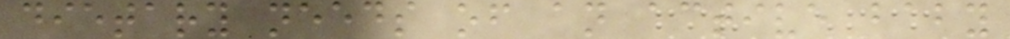dietary needs of an active baby
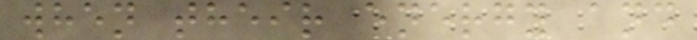when their energy and
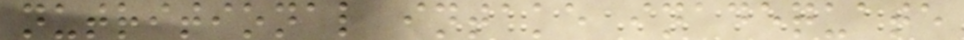nutritional intake inadequate
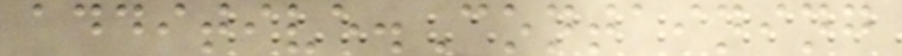additive.Containing
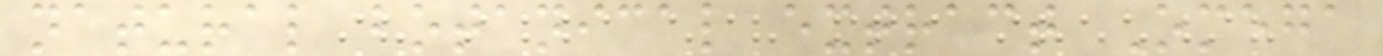natural botanical extract Omega
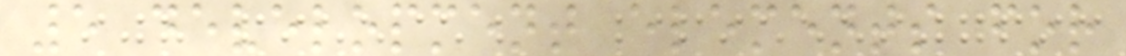5 development elements for
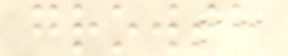growth
